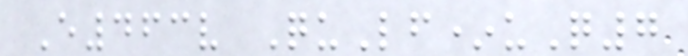E463v QuLf*uQ7
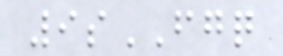9sFGQ
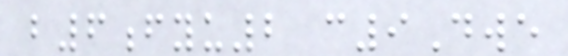b6fyu2 c9Dwe
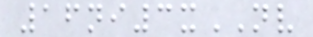16ni3xNV
